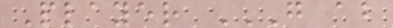Player G AB
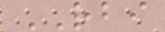RBI
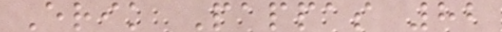Erik Pappas 82
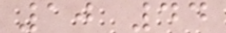10 44
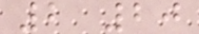2 20
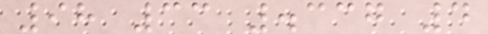98 33 .337 4
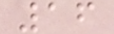16
